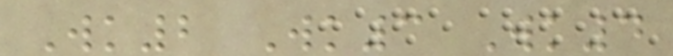Wk2 Wk3 Wk4
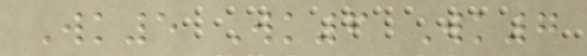Wk5 Wk6 Wk7
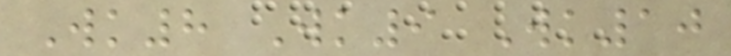Wk8 Wk9 Wk10
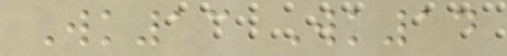Wk13 Wk14
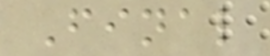Final
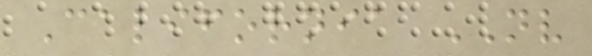California NV
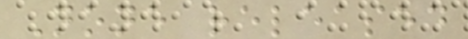None released
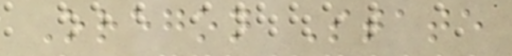Oregon State
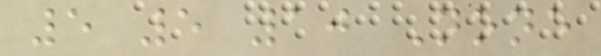5 5 10 None
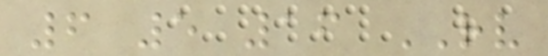6 5 16 RV
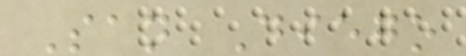San Diego
